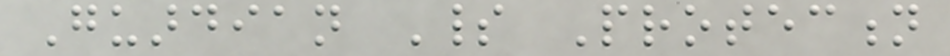Guardian Spirit Protection
